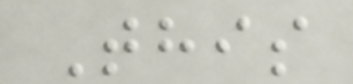This
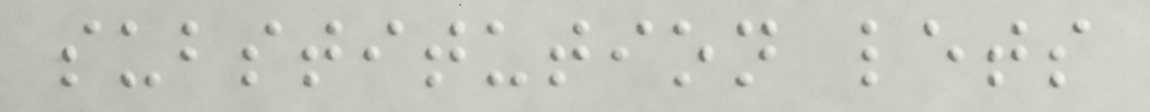substitution lets
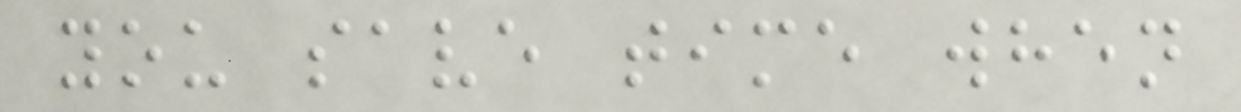you save time when
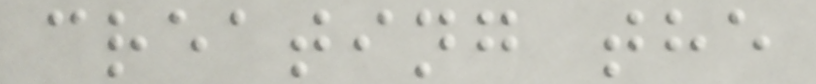creating the
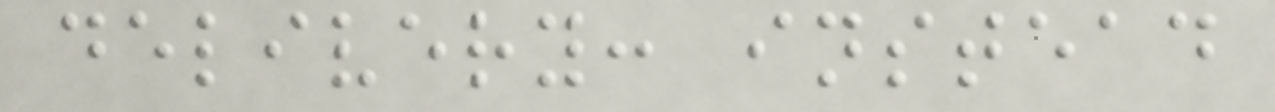delivery: instead
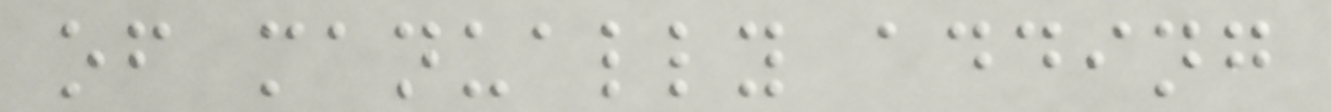of manually adding
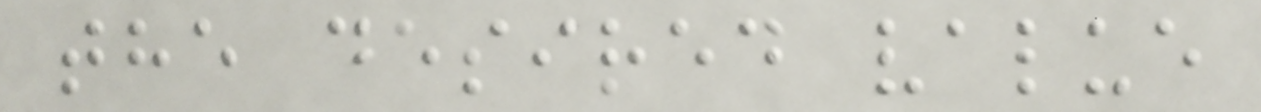the desired value
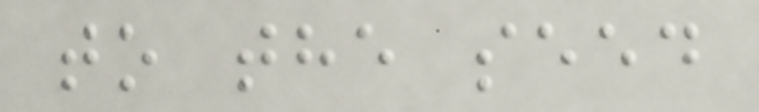to the seed
